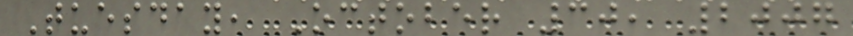Tuesday, October 30, 2007
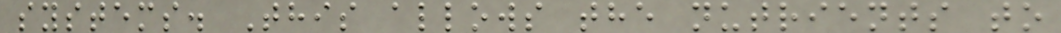systems. This allows the nutrients to
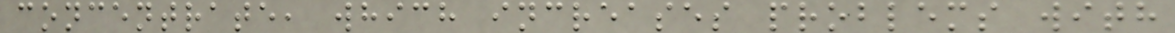concentrate, which increases problems with
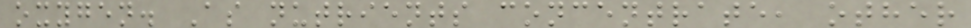oxygen. As nutrients concentrate, other
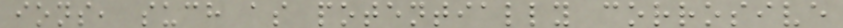ions, such as potentially corrosive
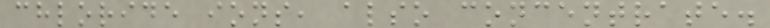chloride ions, also concentrate.
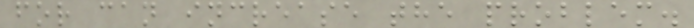for can increase the problem.
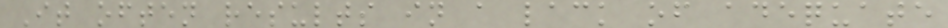It often results in a lack of adequate
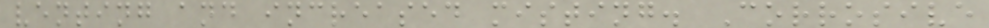venting and increased misting. Corrosive
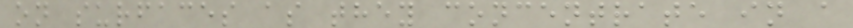on surfaces as they concentrate in a
